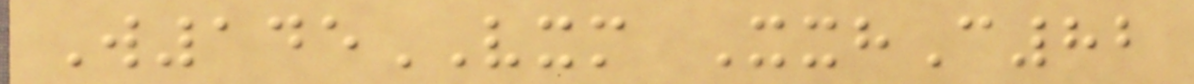W145VXM XxhC82
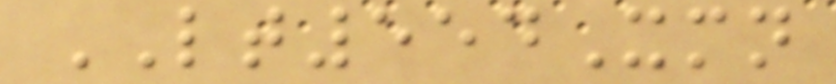LT554Xmn
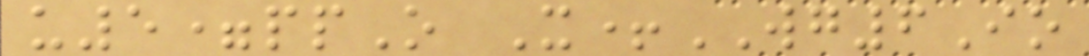u5=ppO X+WG6Io
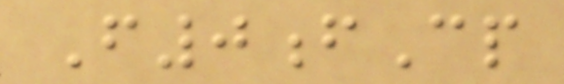F0fCp
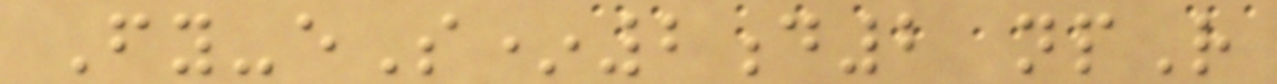Fy-eS*2d2 npR
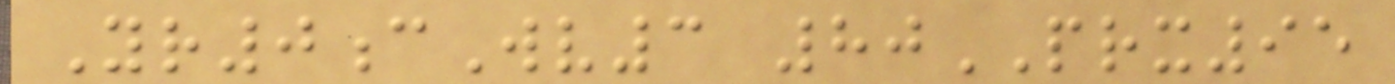Yr0cWv3 80PRX95
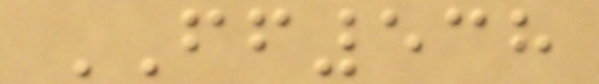FF538
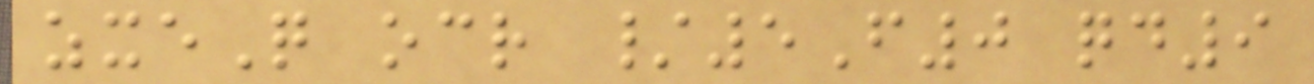zxeQ ocr /5F0 qd9
